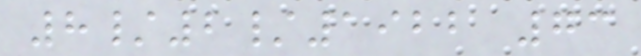8/2/1922 73
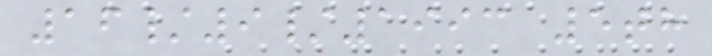16/9/1993 5th
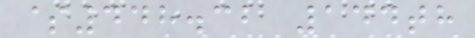$448.32 144th
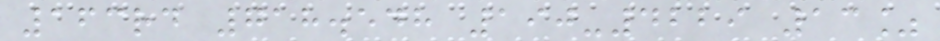163rd 718.548 190-4229 13%
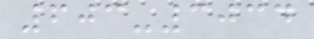603-3034
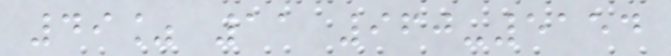49% 11 960-5154
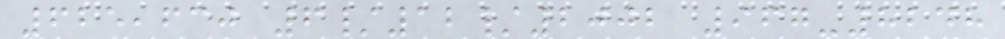625,630 6/12/2002 967-8248
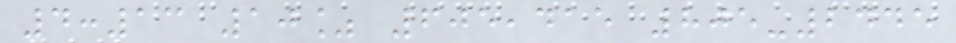4:13 10% 605,415 805-2445
